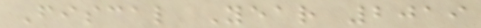Fiscal Year 2019
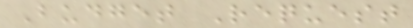Budget Request
